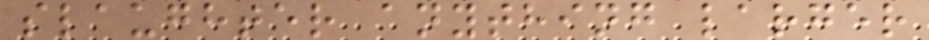slaughter anything larger
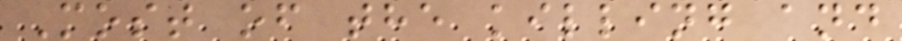Most of the killing and
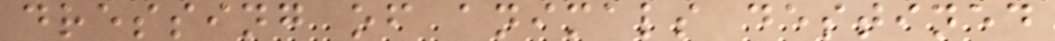dressing of animals destined
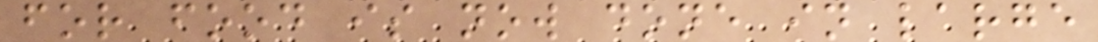for food is now done in large
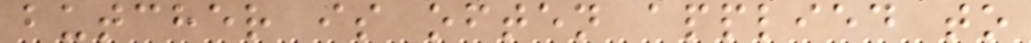butcher is often applied to
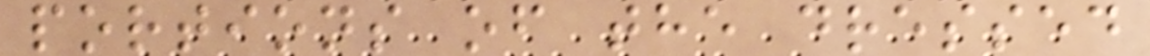portions of the dressed
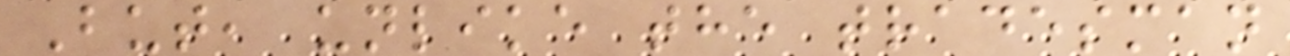But, unlike the tradesman
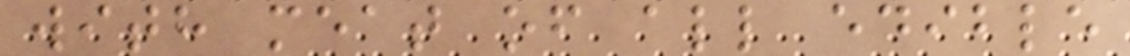with meat of all edible
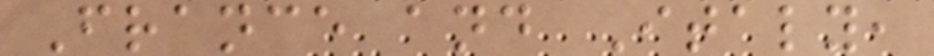France and Italy,
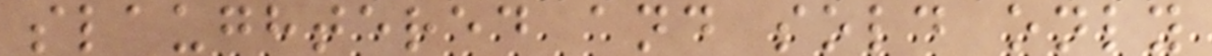slaughtered and sold only
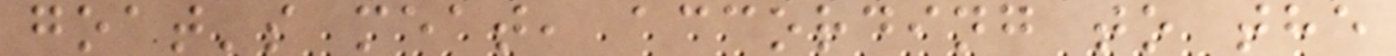goat's meat, according to the
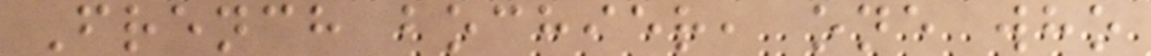French bochier, one who
